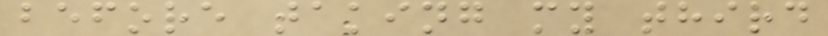before taking my third
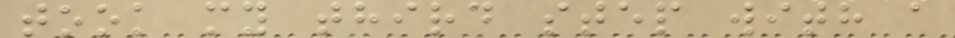took my third step with a
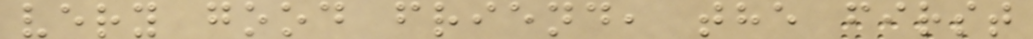very good friend, the first
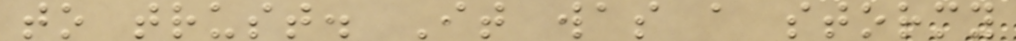to trust. It was a stormy
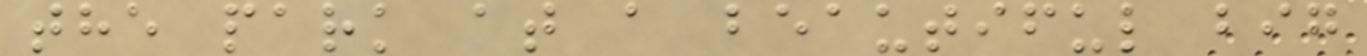the park at a beautiful big
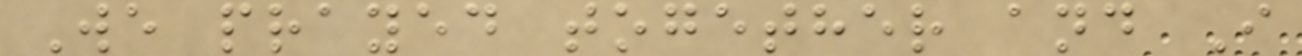We prayed together and I
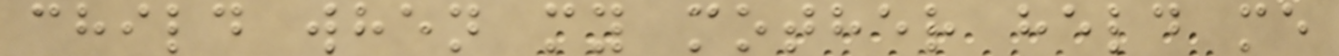child when my mother held me
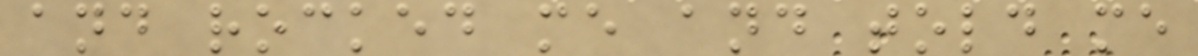and rocked me and told me
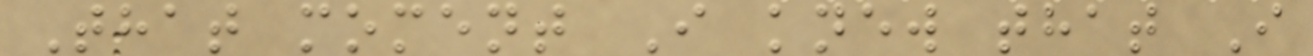That moment I knew that I
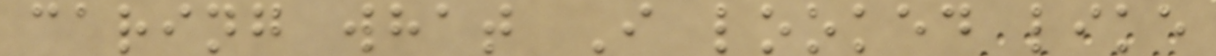caring what I looked like
